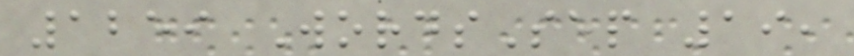1259 WordsSep 19,
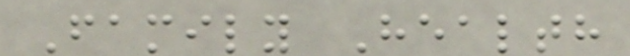Family Health
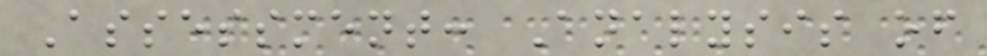Assessment: Analysis of
